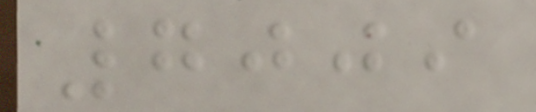7009
